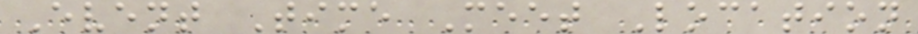Event Time Meet Location
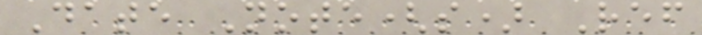Date Note(s) Ref
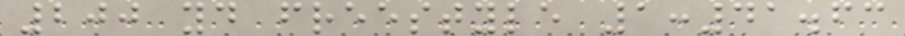200 yd freestyle 1:41.63
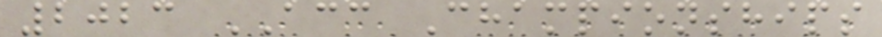2023 ACC Championships
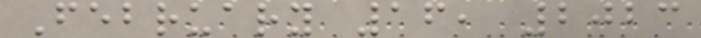February 16, 2023
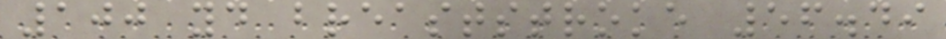100 yd breaststroke 56.49
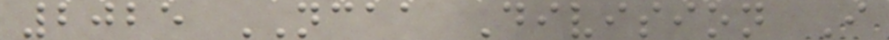2025 NCAA Division I
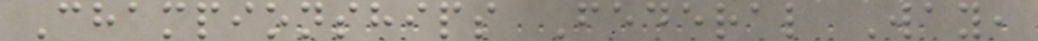Championships Federal Way,
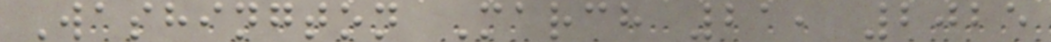Washington March 21, 2025
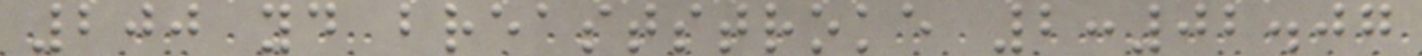200 yd breaststroke 2:02.07
